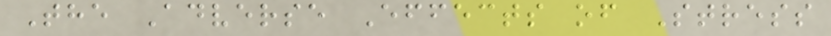The Adverse Effects of Stress
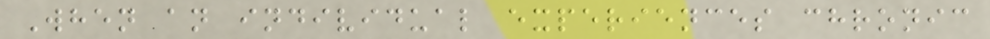When an individual experiences chronic
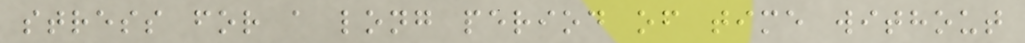stress for a long period of time without
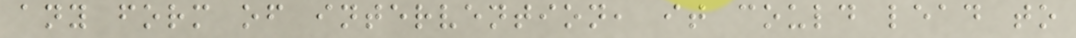any form of intervention, it could lead to
